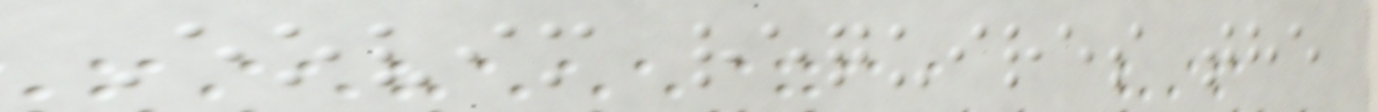Eovim requires the
